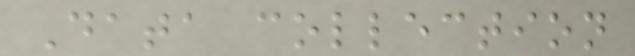Data collection
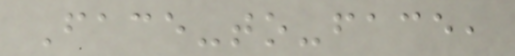Face-to-face,
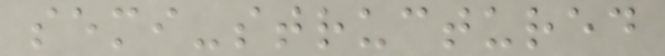semi-structured
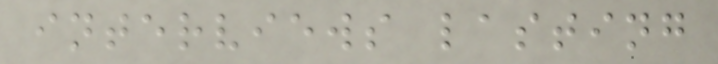interviews lasting
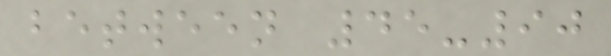between 45-90
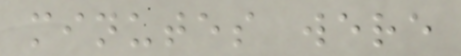minutes were
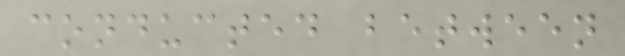conducted between
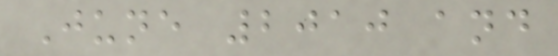June 2010 and
